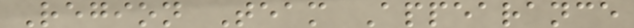Region Team Appearance
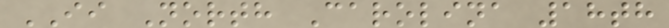II North Carolina 18th
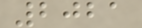2021
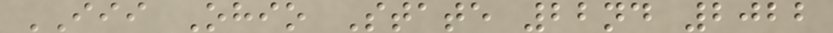III Ohio State 22nd 2022
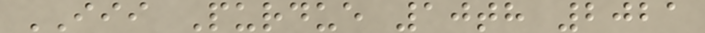III Purdue 10th 2021
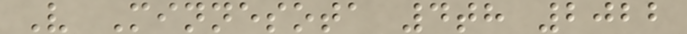V Minnesota 4th 2022
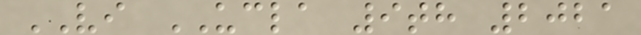VI UCLA 9th 2021
